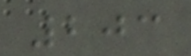203
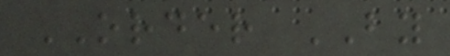ORDER BY
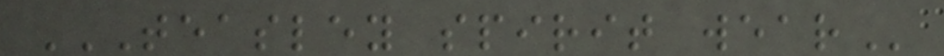TEASLEY SPIRIT WEAR
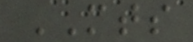MTS
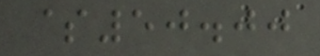$50.00
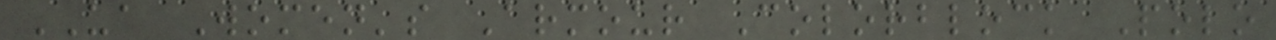UA Women's Armour Colorblock Polo
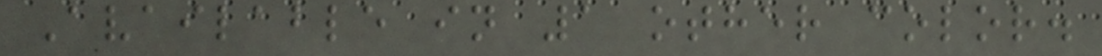Available in 1 other color.
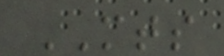MTS
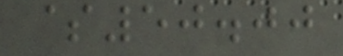$50.00
